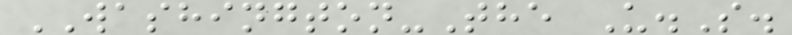WASHINGTON-The U.S.
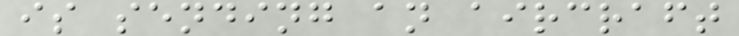is sending an aircraft
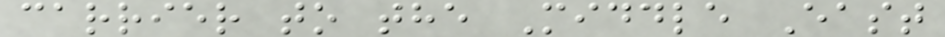carrier to the Middle East
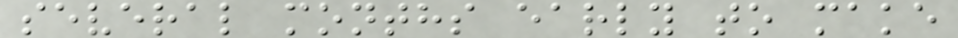several months early to make
